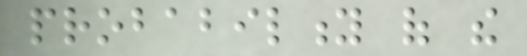probability of the
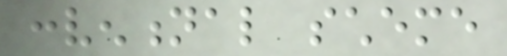conventional scheme
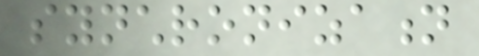synchronization
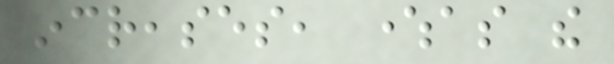increases, whereas the
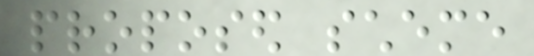proposed scheme
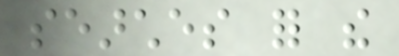searches for the
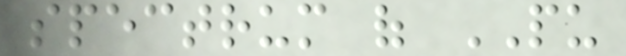spectrum of PU
